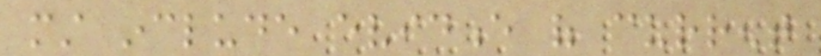must include evidence of current
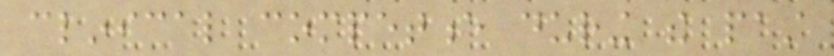clinical competence during the past
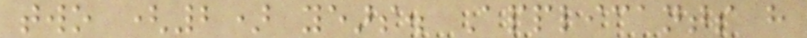two (2) years. Applicants have
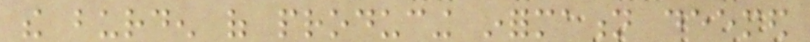the burden of producing information deemed
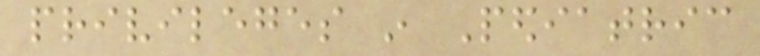privileges in Pediatric
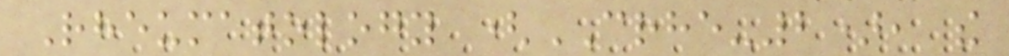Rheumatology (CRHE-2), the
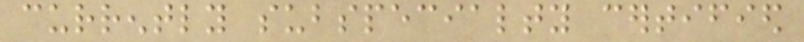currently subspecialty certified
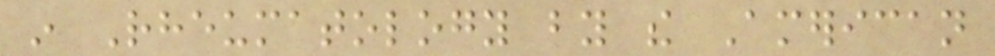in Rheumatology by the American
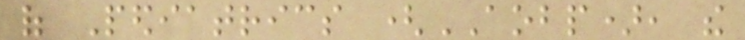of Pediatrics (AOBP), the
